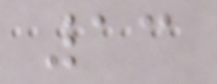13
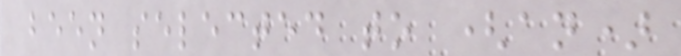been selected to (an)
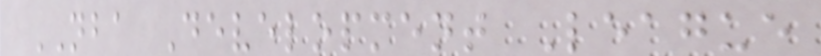NBA Development League
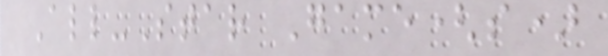All-Star Game(s)
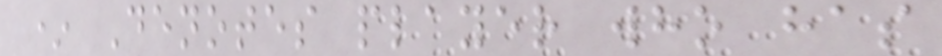* Denotes player who has
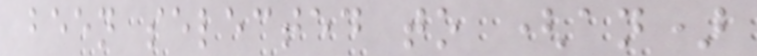been selected to (an)
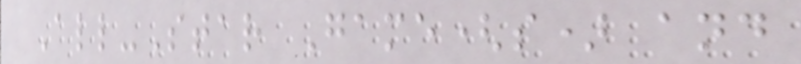All-Star Game(s) and
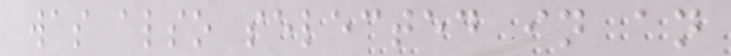was also selected in an
